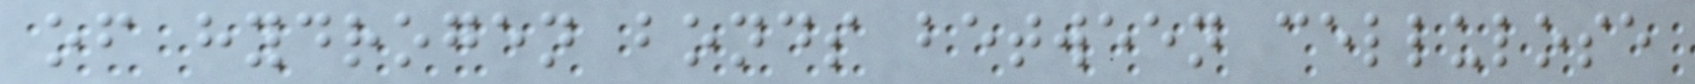of hydrogen bonds between cellulose
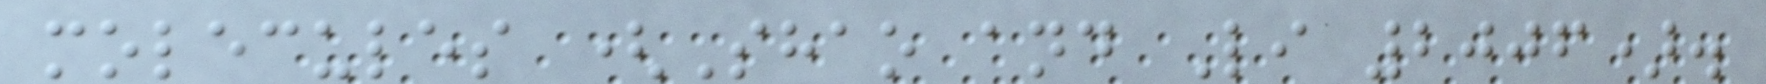molecules (Shao and Li 2006).
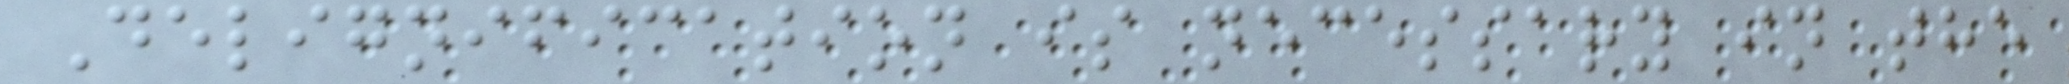Delignification is necessary in the
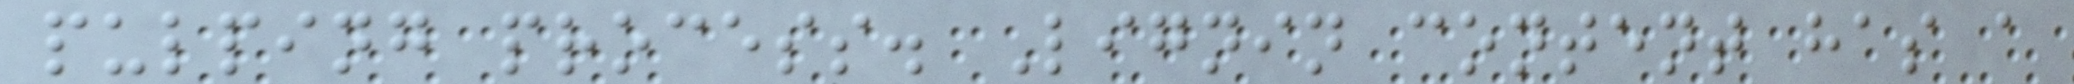pulping process. Lignin content has a
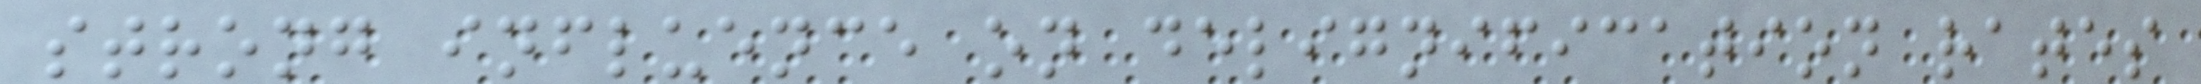strong influence on delignification rates
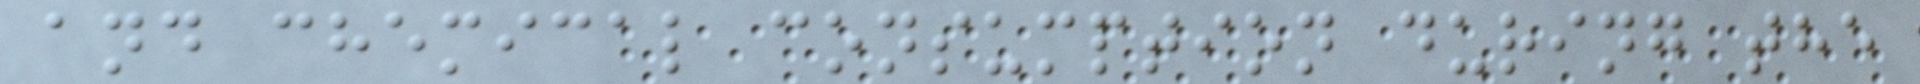and chemical consumption during the
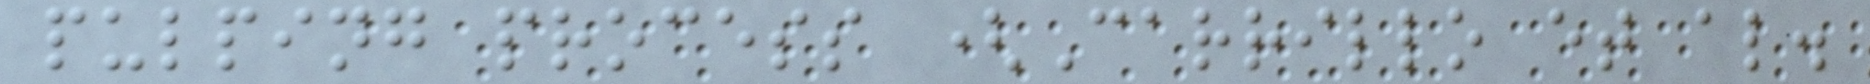pulping process (Carrillo et al.
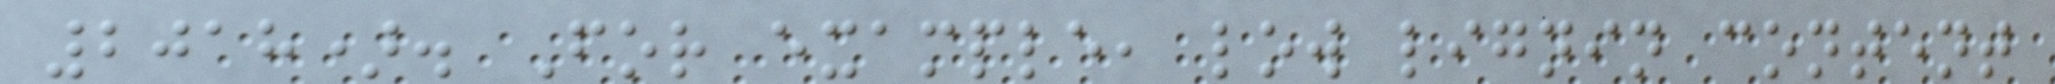2018). For example, low lignin content
